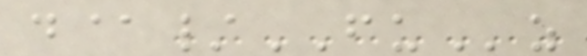d@/FUz
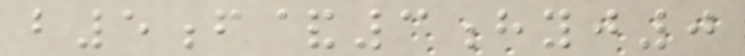b5f&3hyj0
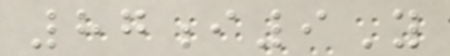87i9Y
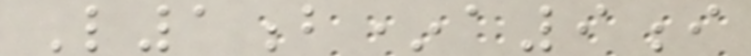L1b*a9i
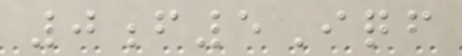0f5Iqf
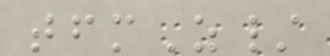tfmZ/
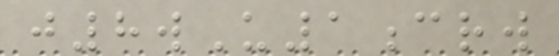j8wU1crw
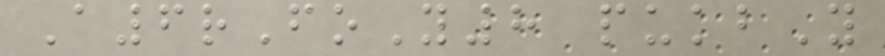A6rFoY8 pukbY
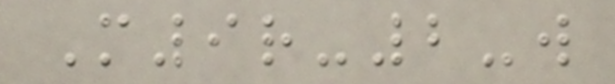M9r-2-w
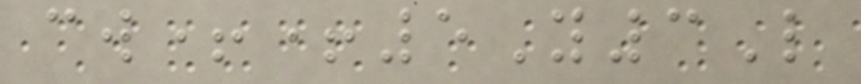cw++5Y3L
